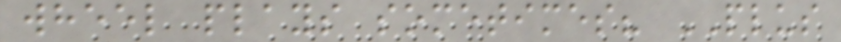wheel plays sometimes? PLUS
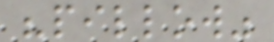"pillow"
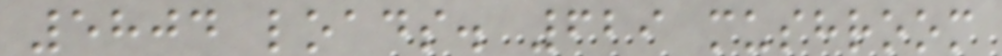5804 loads. 629 mushroom
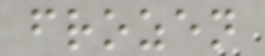frozen
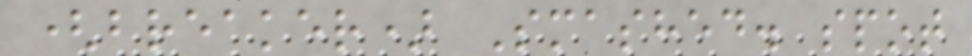(breaker) Smashed. spot
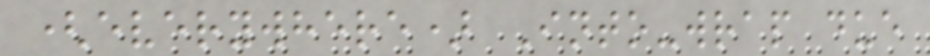(everywhere) Into-wrap due
